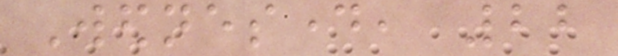Wednesday, 22
